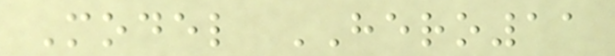Model HERO11
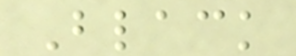Black
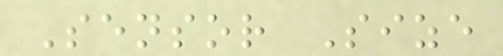Sensor Size
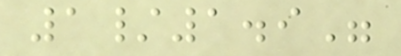1/1.9"
